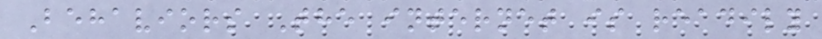Behaviors The internet is readily
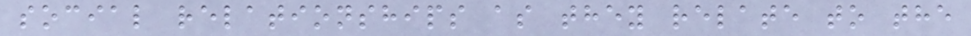social relationships as they relate to the
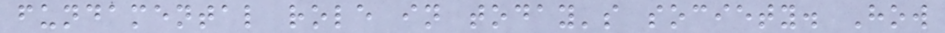fundamental role in today's society. How
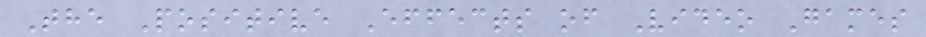The Positive Effects of Video Games
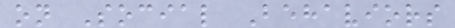on Social Behaviors
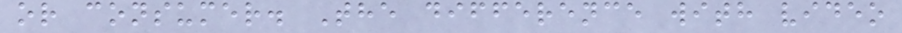or consumer. The difference with video
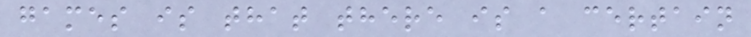games is that there is a certain
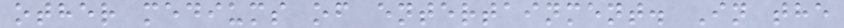other mediums of entertainment. In the
